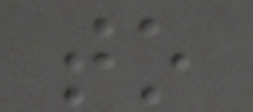to
